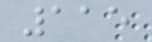115
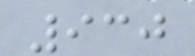930
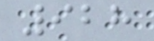928
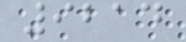9214
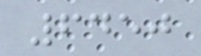6450
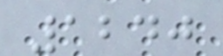1240
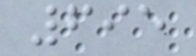695
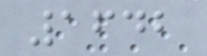1642
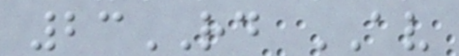23RD AV
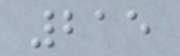215
